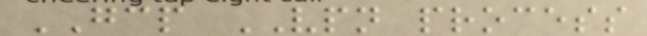GCP VPN process
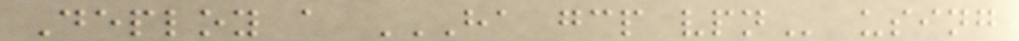Deploy a HA GCP VPN using
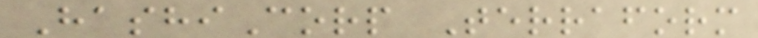HashiCorp Terraform
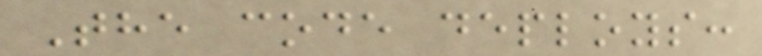The code deploys:
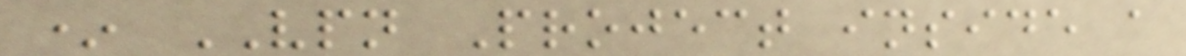* VPN Project inside a
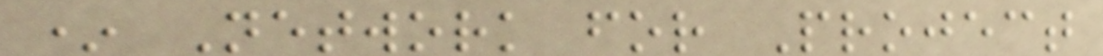* Network for Project
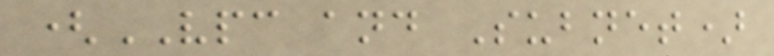(VPC and Subnet)
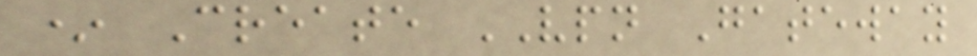* Create VPN Gateway
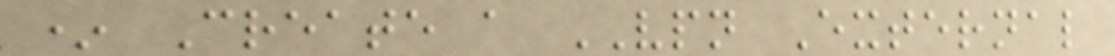* Create a VPN External
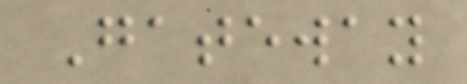Gateway
